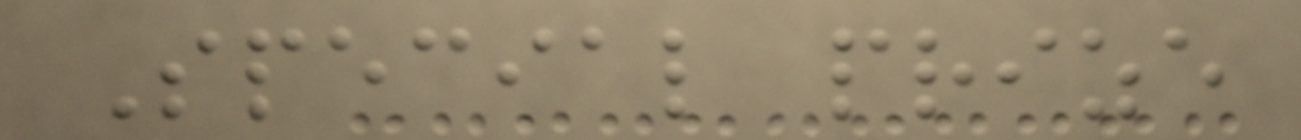Special prize
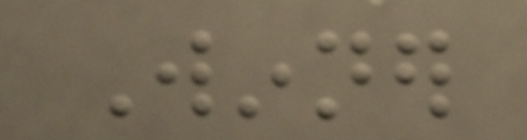Winner
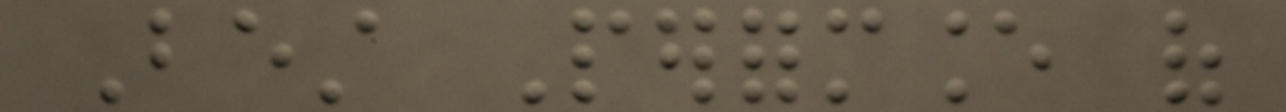Best Performance of
